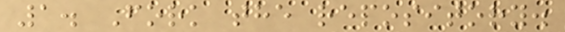1. Fork the repository.
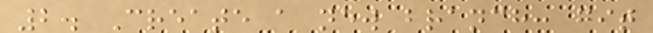2. Create a new branch: git
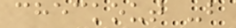checkout -b
